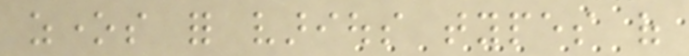zones for various types of
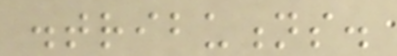distributions.
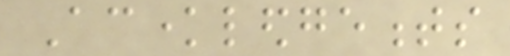Acknowledgements
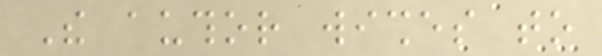The author wishes to
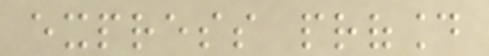express profound
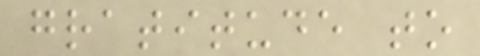gratitude to
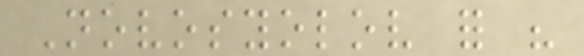Novosyolov for his
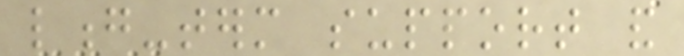long-term support and
